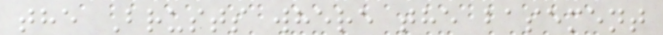the Brusts where the basement
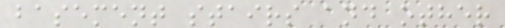basement stairs and other
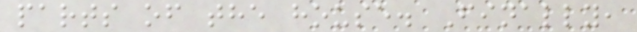parts of the house. Finally,
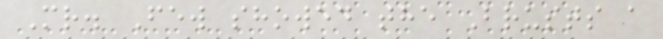Mr. Few showed the Brusts a
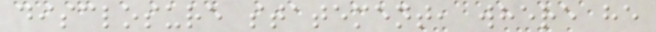disclosure statement, where he
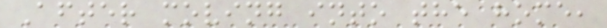After moving into the home,
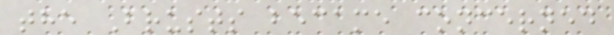the Brusts became concerned
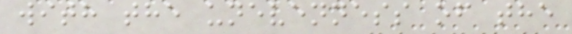with the unevenness of the
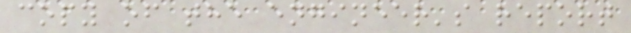copy of the engineer's report
